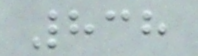838
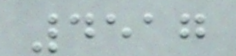4517
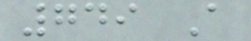749 A
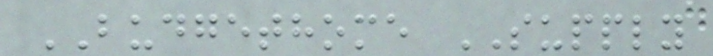BUDGETHOME SUPPLY
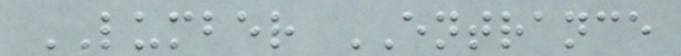LUMBER ENTRANCE
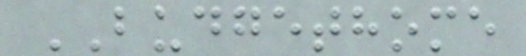BUDGETHOME
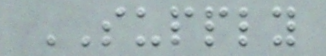SUPPLY
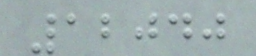12040
